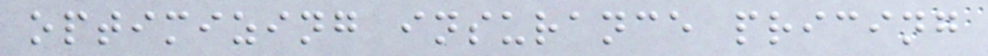optimizing insurance pricing
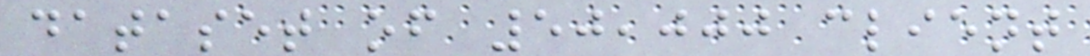dataset of 50,000 client
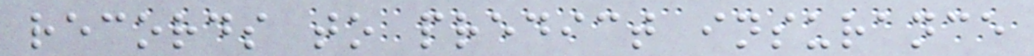records to predict insurance
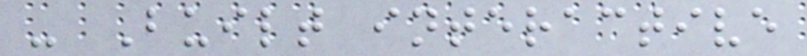- Built interactive
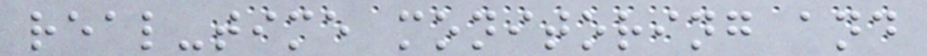real-time monitoring and
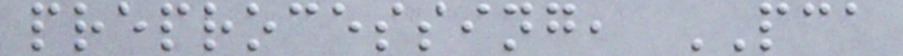preprocessing, PCA
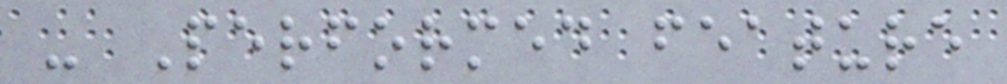- Performed feature
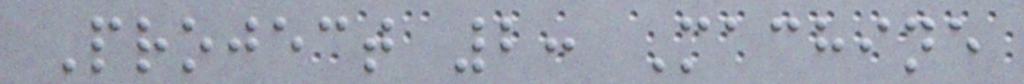Project 2: Machine
